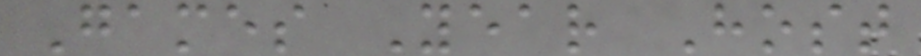Games Year Host
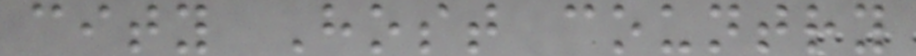city Host country
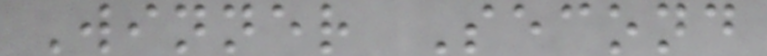Winner Second
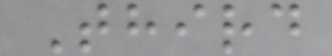Third
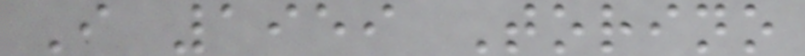I 1959 Torino
